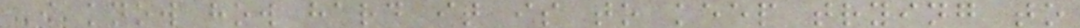I know how hard it is to keep trying to
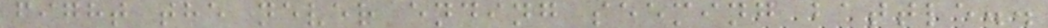fight the never ending seeming battle..
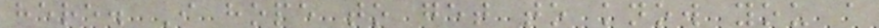here. I hope to get to know you a
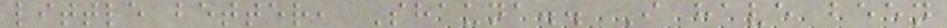little better, Shauna.. I have been
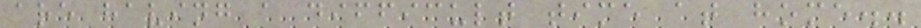are having a difficult time at home..
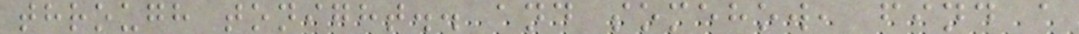through tonight.. and somehow, find a
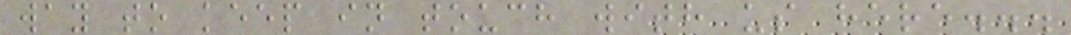way to keep in touch with us here...
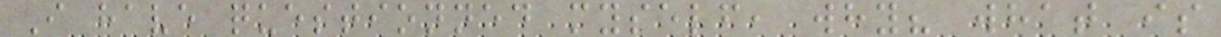I have questionned myself, why? what is
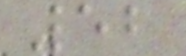52
